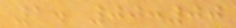1. 00:00
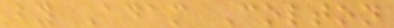by Adam Colton
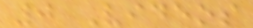0 Videos
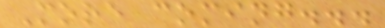More coming...
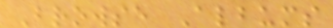Browse Albums
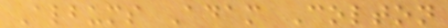Albums Adam Colton
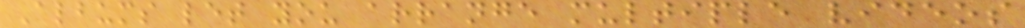Albums let you arrange multiple videos
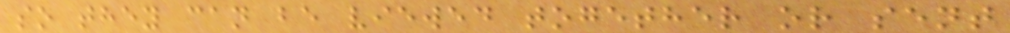so they can be viewed together or sent
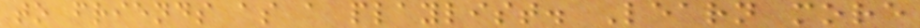to friends as a playlist. Learn more
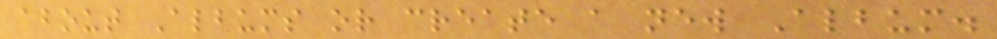about Albums or create a new Album.
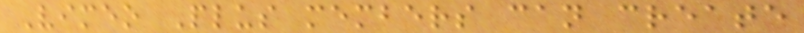Vimeo Plus members can create
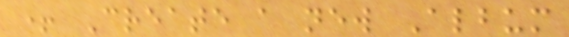+ Create a new Album
